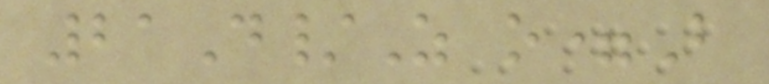21D/Z o=B
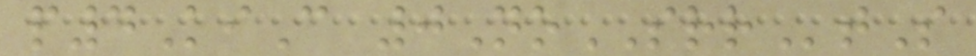p4KiC 0NoSRRtS
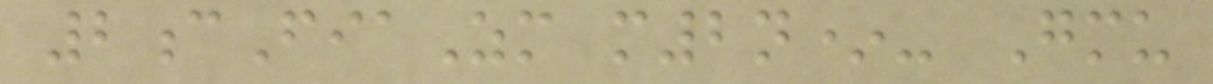2cFiaZm m2n*- Gmu
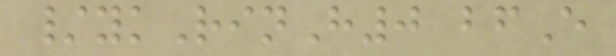/ykRinH0 bfE
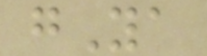gYa
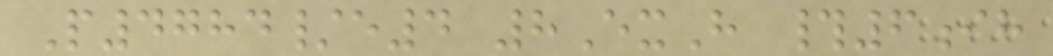P4784/e4 8ExH #6ih
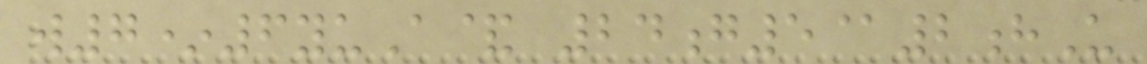w7*6yuA& 24g5@2hU
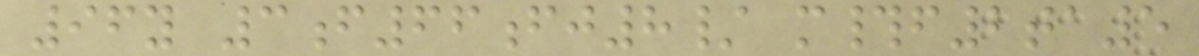96y 3f66fj8/ m#f2ta5
